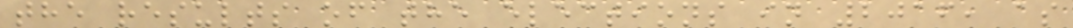the results of the elections in 2016, as
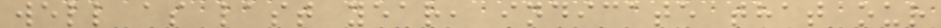well as last year, indicate that our
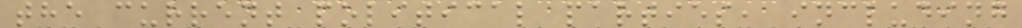the current political parties, including
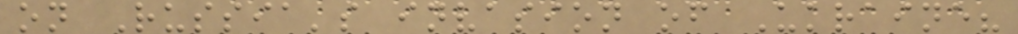on Russia's invasion of Ukraine?
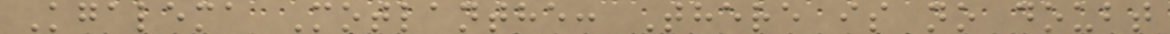Kgalema Motlanthe: There is no doubt
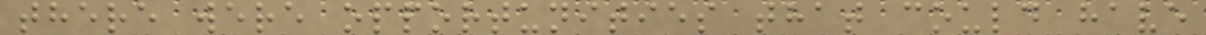there were opportunities that could have
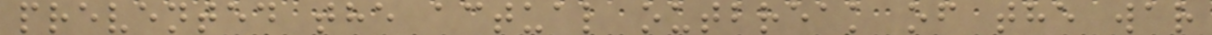prevented the actual outbreak of the war
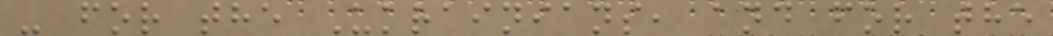- for the Ukrainians, and for the
